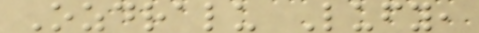Ozdralu Lufy,
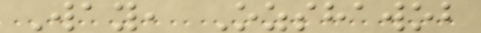Way, Ozshawob
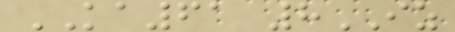KA61 8IZ
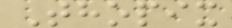Thopix
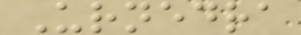Urnedra
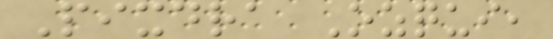Pixdra Ozqui,
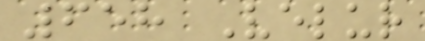658 Velur
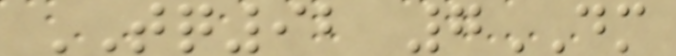TQ92 7DM
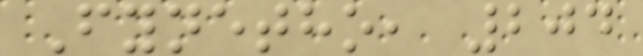Fynetho, 204
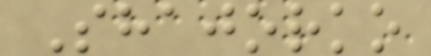Shajorko
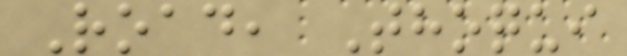Road, Thoqui
